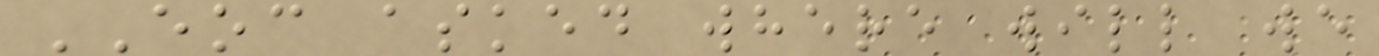EOC asked where will we
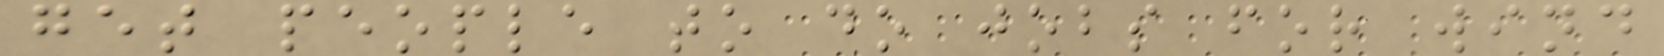get people to do jobs for wind
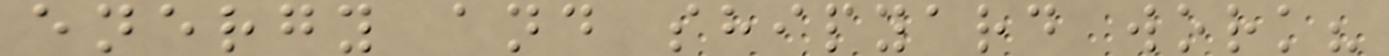energy and shipyard work?
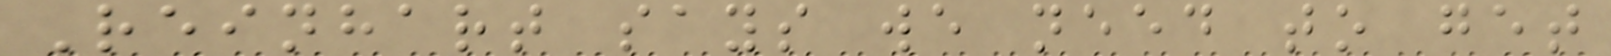Reinhart says we need to get
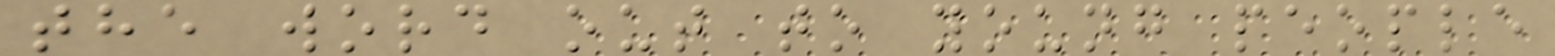the word out to young people
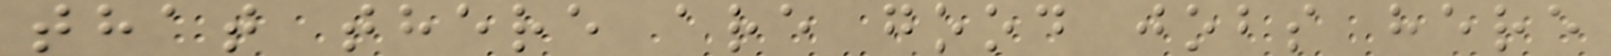that there are good jobs here
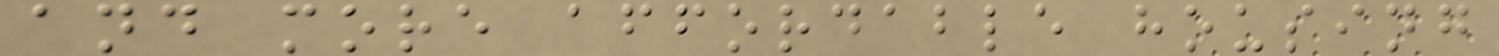and more affordable housing
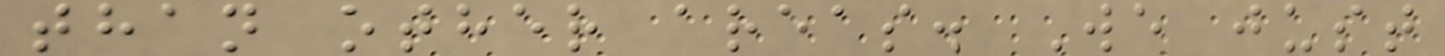than other areas. We just
